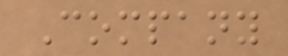Company
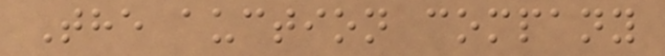The auction company
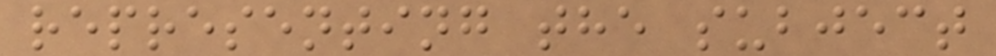representing the subject
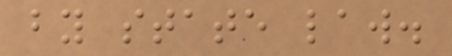by state law.
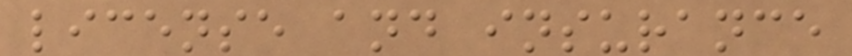license and insurance
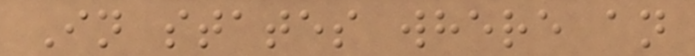In states where an
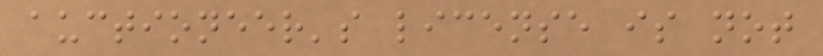auctioneer's license is not
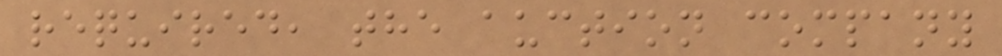required, the auction company
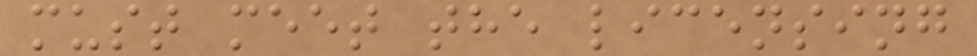must meet the licensing
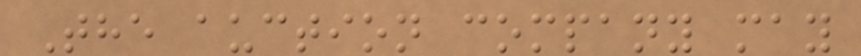The auction company may
